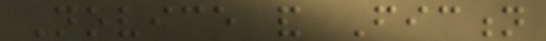Novice and Fiction
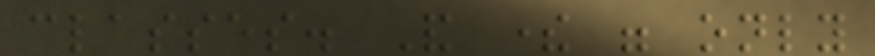classes. And there were only
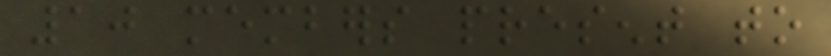10 members present to
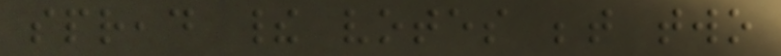spread their votes between two
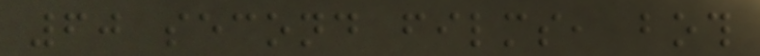60 second films, both
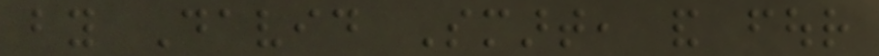by David Smart, and four
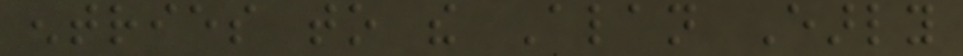entries to the Alan Early
